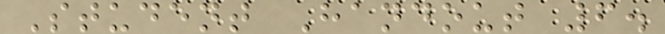Student Handout 6.
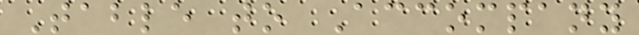Table to Accompany
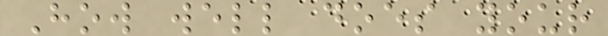How well does your
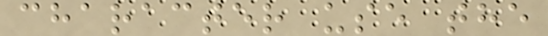character use the
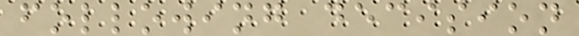following decision
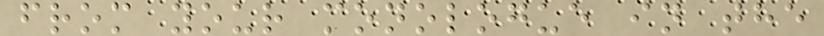from your monologue in the
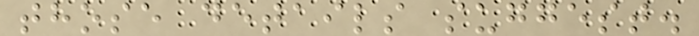those details suggest.
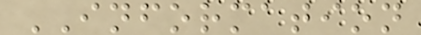INFORMATION
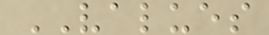VALUES
